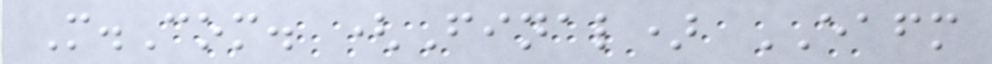M.Com. (Final) EAFM
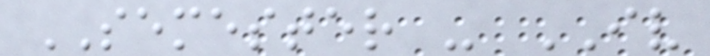SEMESTER - IV
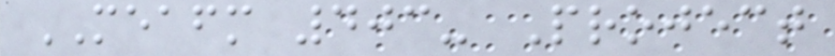MEAFM 403- Project
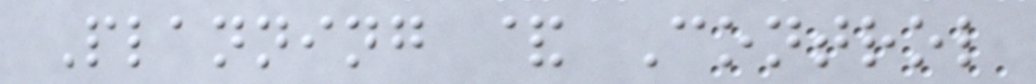Planning & Control
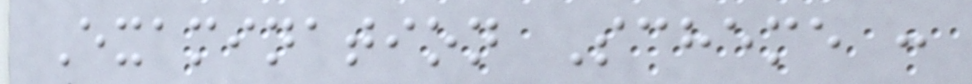Examination Scheme :
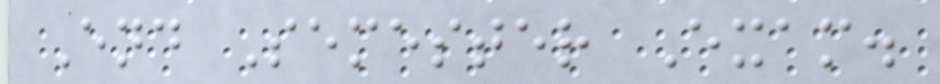End Semester Exam.
